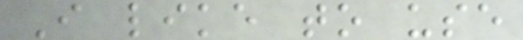I like to use
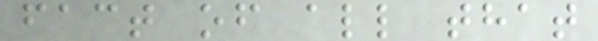fact of all that
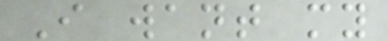I want my
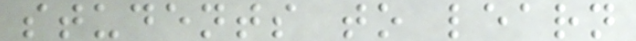students to learn
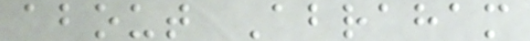about Abraham
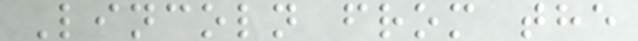Lincoln from the
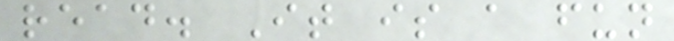read. It is a fun
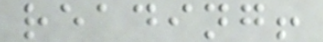reading!
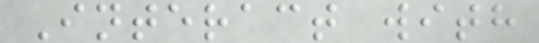Interact with
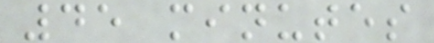45 minutes
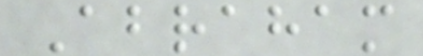Abraham
